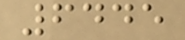6445
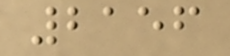2156
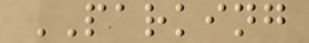PARKING
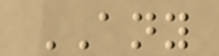ANY
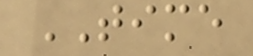TIME
